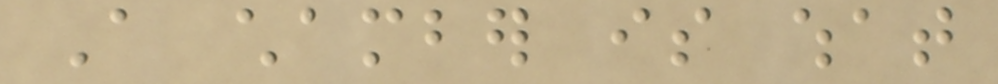A chamber is what
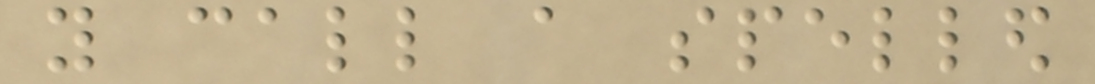you call a spelled
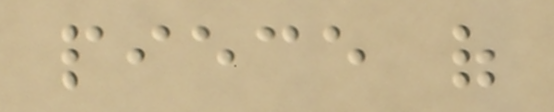piece of
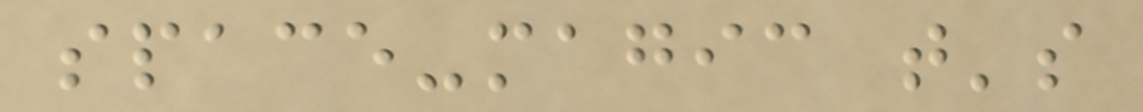space-magic that's
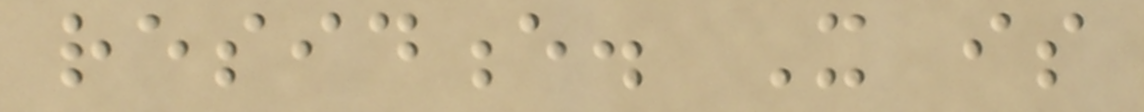residence. It is
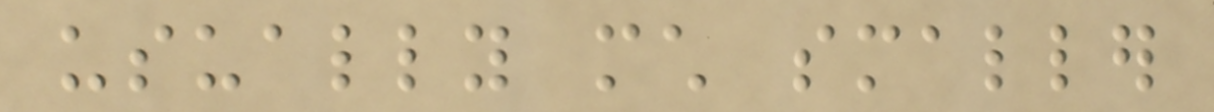usually much smaller
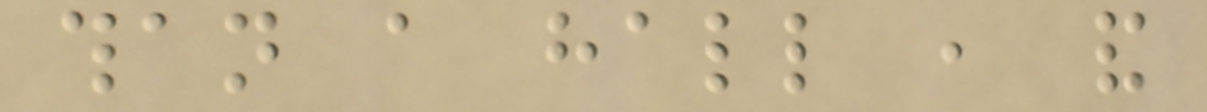than a hall , and
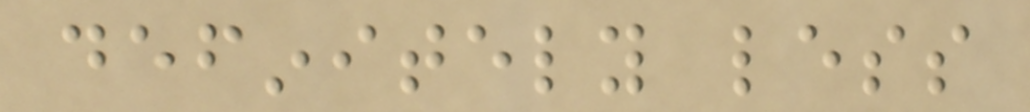definitely less
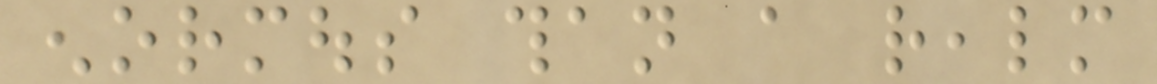enormous than a realm
